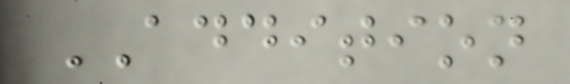ADDITION
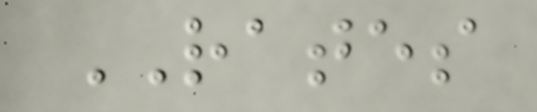RATES
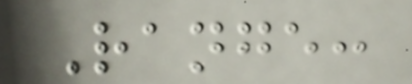Range:
